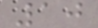10
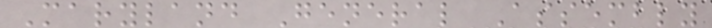Maryland General Assembly
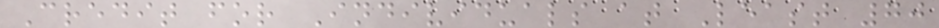Credit for Individuals at Least 70
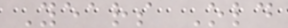Years Old
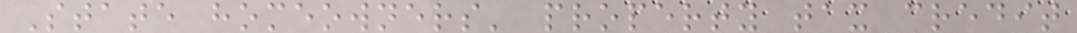State homeowners' property tax credit
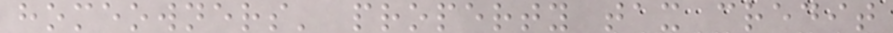homeowners' property tax credit
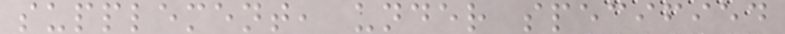supplement, under specified
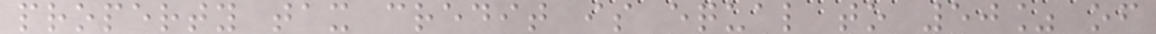property tax credit is equal to 50% of
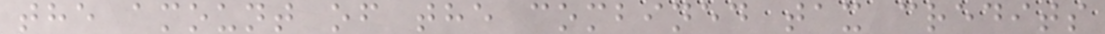the amount of the combined tax credits
